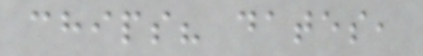chips? dates,
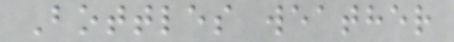Bottles weather
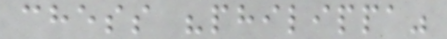chess "philippa"
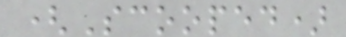(Scooped)
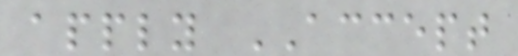apply ACCEPT
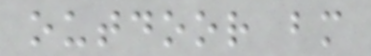outdoor bm
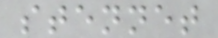stennet
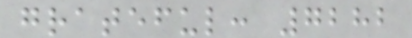grateful: 7282
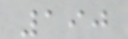190
